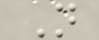N
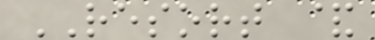RESORT &
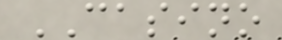CASINO
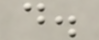d.
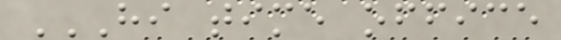HI TIME OFFICE
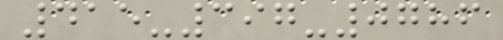415-397-0786
